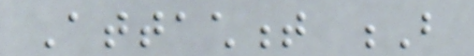Attachment B
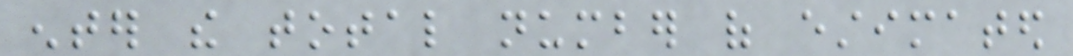enter the total number of estimated
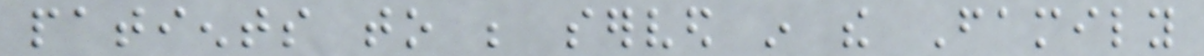patients to be served in the Family
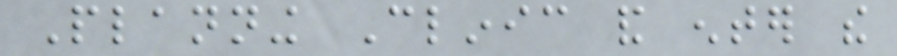Planning Clinic and enter the
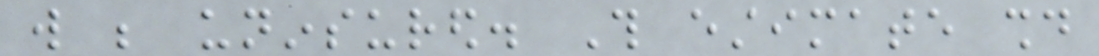will be uninsured. This estimate should
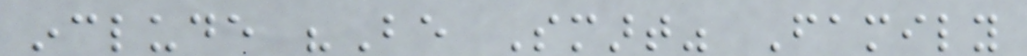include "Be Smart" Family
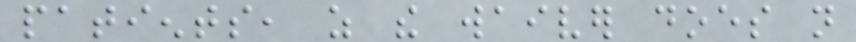patients, as the waiver does not
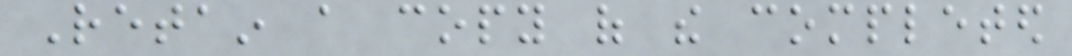Retain a copy of the completed
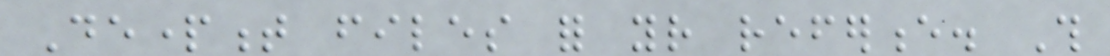Department files for your reference. This
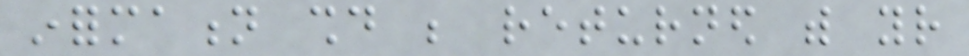information should be returned with your
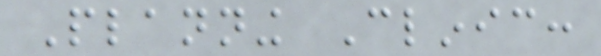Planning Clinic:
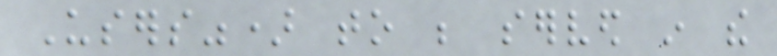Users") to be served in the
